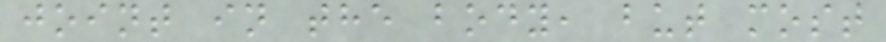joint in the body, but most
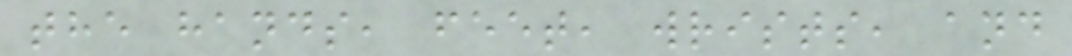the hands, feet, wrists, and
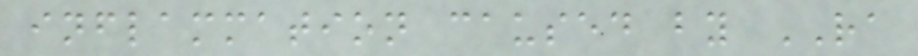inflammation caused by RA
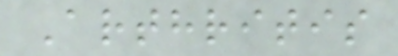Arthritis
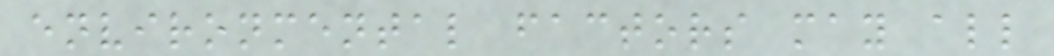environmental factors may all
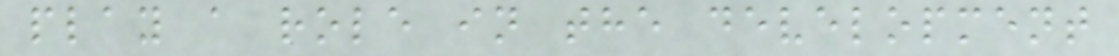play a role in the development
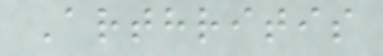Arthritis
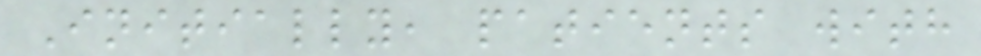Initially, patients with
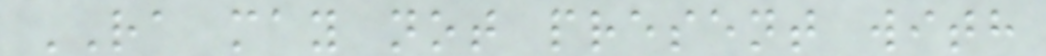RA may not present with
